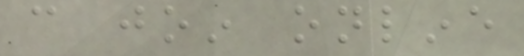can join online
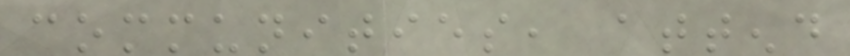communities, attend
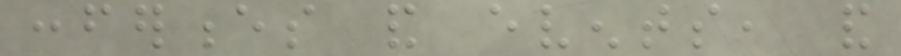conferences and events, and
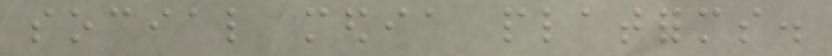social media platforms.
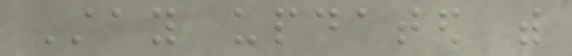Stay updated with
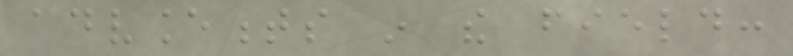advancements in the field:
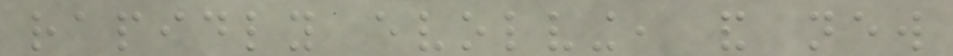rapidly evolving, and new
